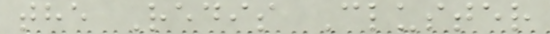the Redis Cluster
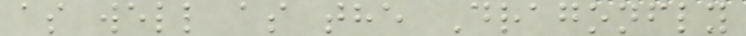as well as the Dragonfly
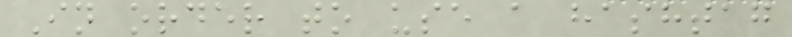In order to use a hashtag
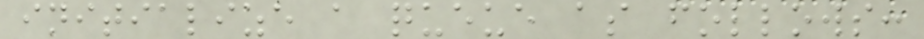initialize a queue as follows:
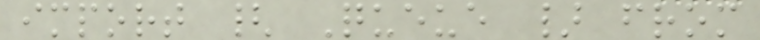import { Queue } from
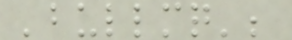'bullmq';
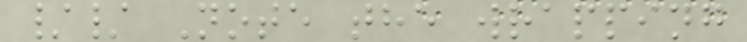// Note the wrapping
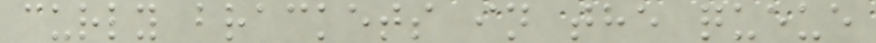curly brackets in the queue
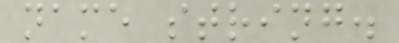name string.
